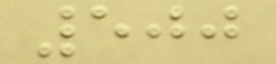500
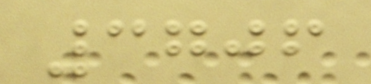3706
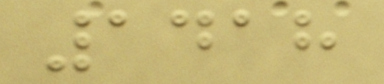1418
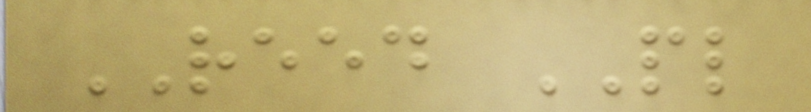REED PL
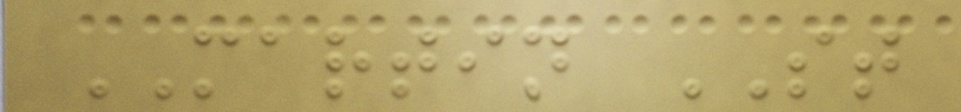MARTIN ST
